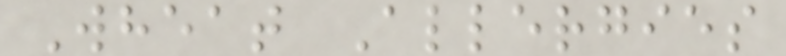Wheat Allergies
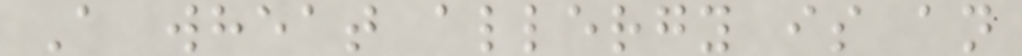A wheat allergy is an
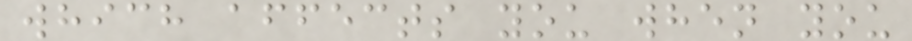which affects you when you
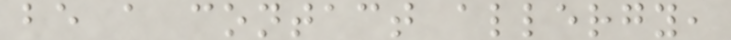be a contact allergy,
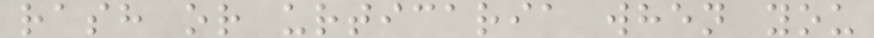rash or urticaria when you
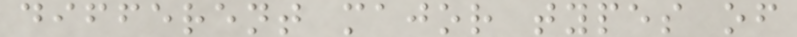different major types of
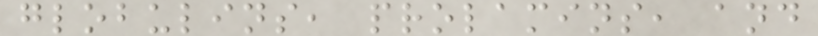globulins, prolamins, and
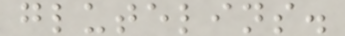glutelins.
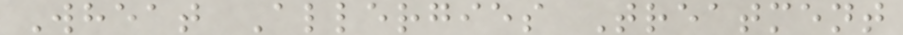Wheat Allergies Treatment
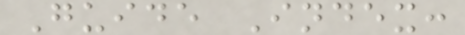Guide Index:
